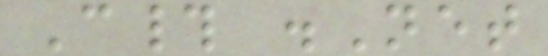C# .Net
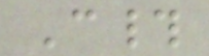C#
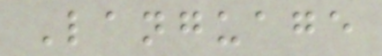Language
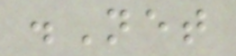.Net
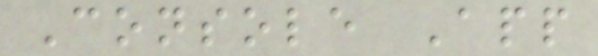Console App
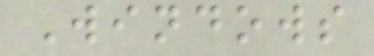Windows
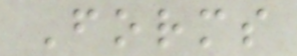Forms
